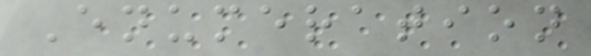Enumeration
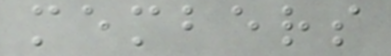members
